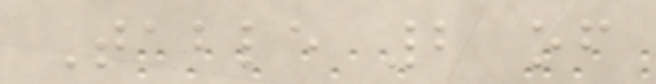Table 2 of
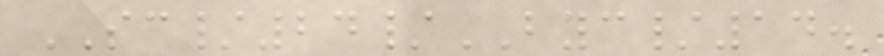SC/24/BYC/14.
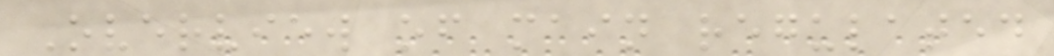Overview of main regulated
